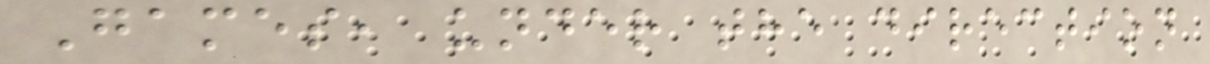Games, under the direction
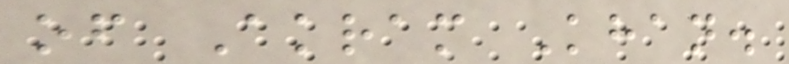of Akram Khan.
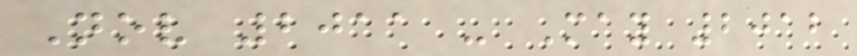Nov 2011 - May 2012
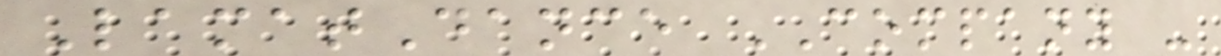LamatDance COMPANY -
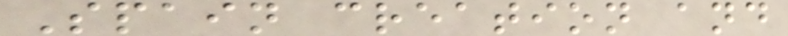Spain creation and
